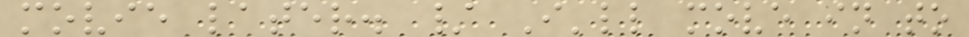movie later. / I'll move in to
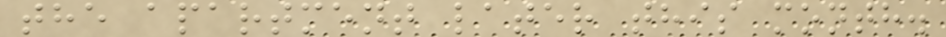the apartment later this month.
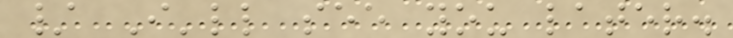/ I'll see you later.
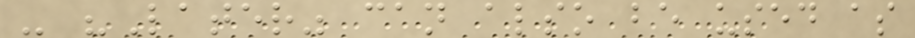- "Later" can also be used as
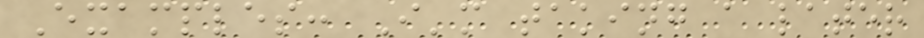Examples: I'm taking a later
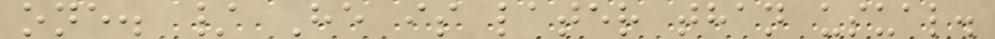one. / He is later than usual.
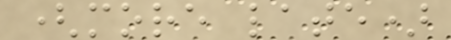(more late)
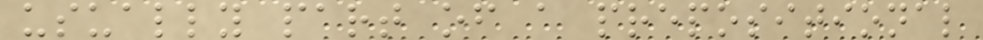usually part of a prepositional
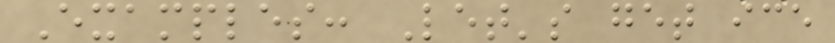Examples: Let's get ice
